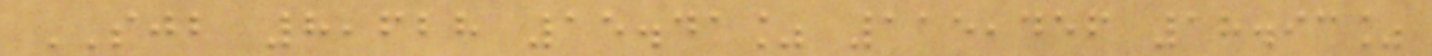SJB 8,628 15.41% 115,456 18.93%
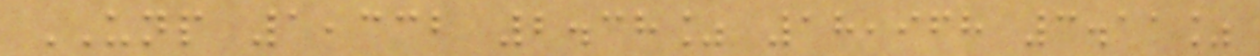UNP 1,332 2.38% 18,968 3.11%
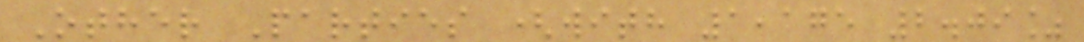Other Parties (with 1,175 2.09%
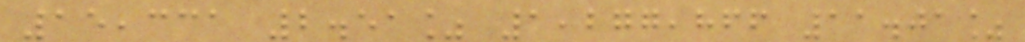15,331 2.51% 1,277,866 11.01%
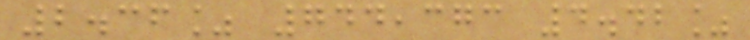2.36% 744,373 4.42%
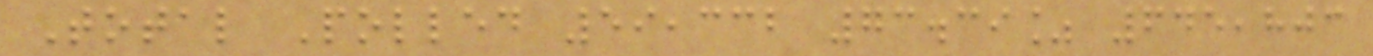Total Polled 59,332 73.39% 645,803
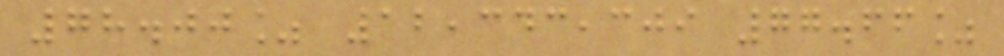78.00% 12,343,309 77.66%
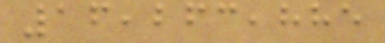16,263,885
